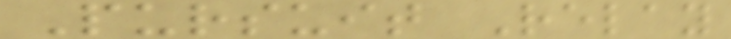Pursuit Relay
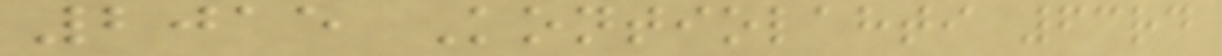2015 Kontiolahti 63rd
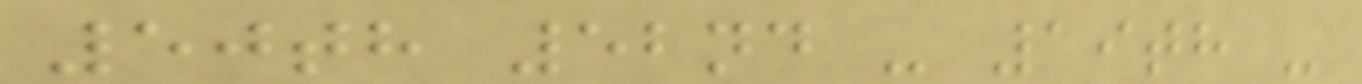50th 52nd - 19th -
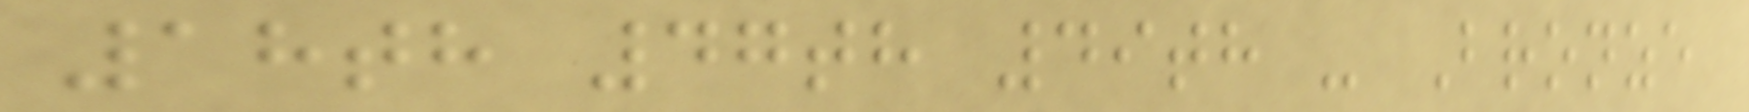18th 47th 49th - Bronze
